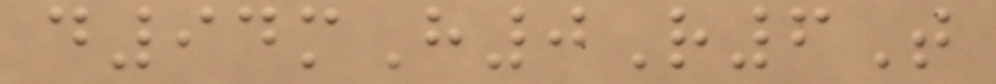d94mH0R6T
